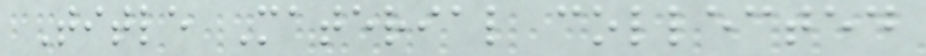Title Material collected
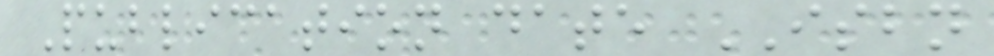Publication date ISBN
